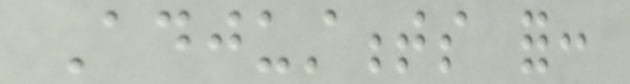Adjustments for:
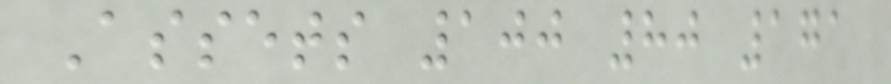Assets 100 80 171
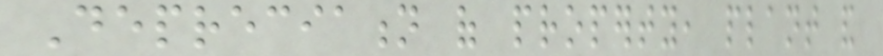Depreciation of property, plant and
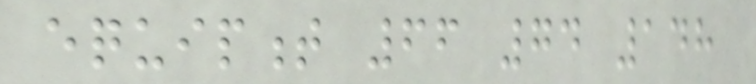equipment 66 74 148
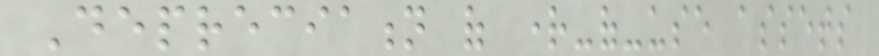Depreciation of right-of-use assets
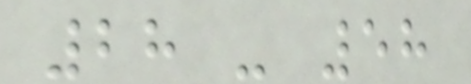28 - 58
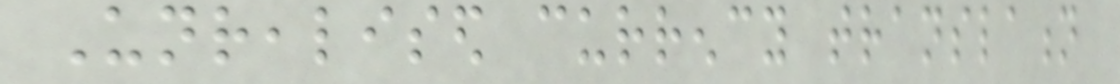Unrealised currency translation
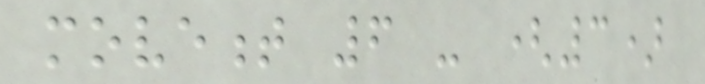movement 6 - (3)
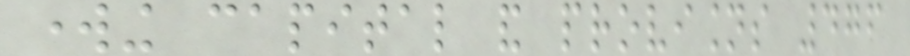working capital and provisions 476
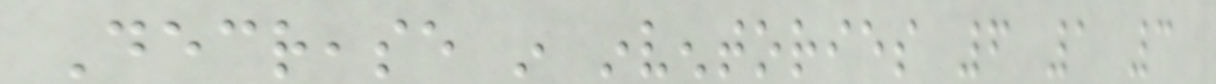Decrease in inventories 6 1 3
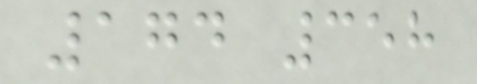174 358
